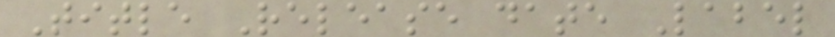Title Release date Label
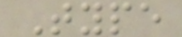Type
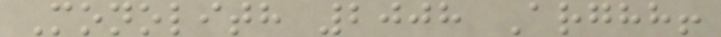Monolith 2008 Arghh!
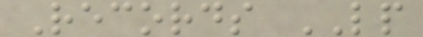Records LP
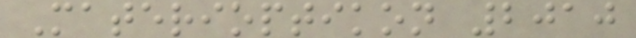Materioptikon 2010
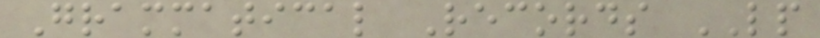Grammatical Records LP
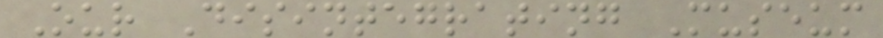Our Disintegrating Museum
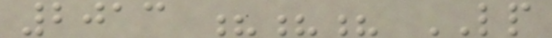2013 ??? LP
